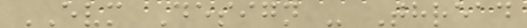EVM Design - Thread
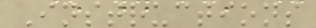Instructions
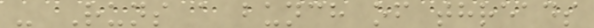- Runs a bunch of threads
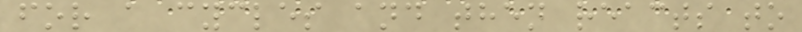for a cycles and then reacts to
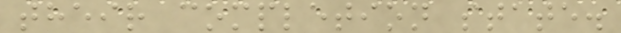their completion state.
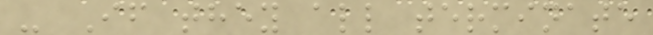- If they all terminate
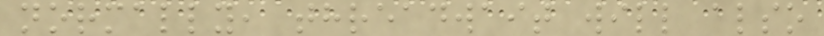normally, threadwait will also
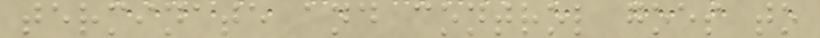terminate and control goes to
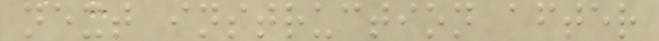next instruction after
